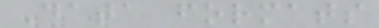Data formats
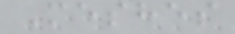Meshes
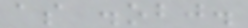as .obj.
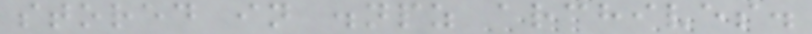stored in .npz archives.
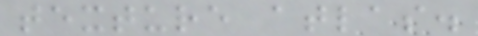texture atlas.
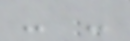- -
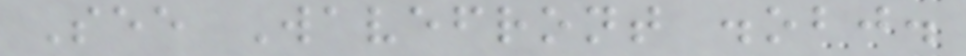See Wavefront .obj.
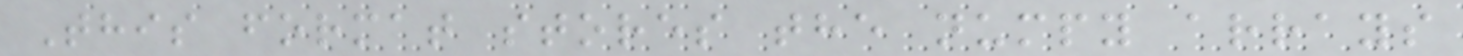This format stores the numpy arrays
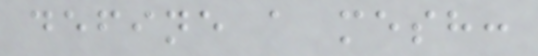define a mesh:
